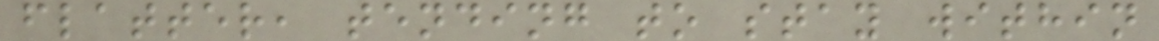flatter, tending to stay within
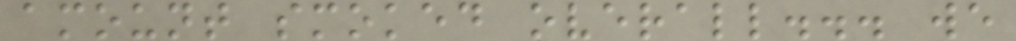amount smoked overall... we
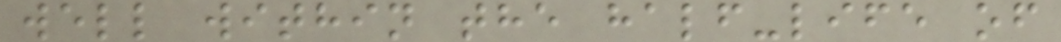well within the half-life of
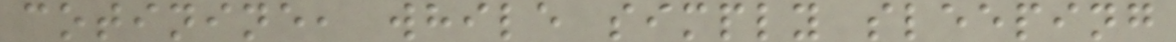cotinine, while simply sleeping
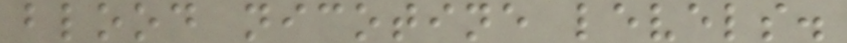blood nicotine levels.
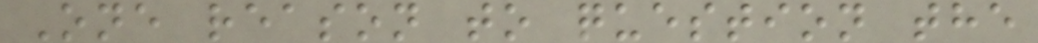One reason to question the
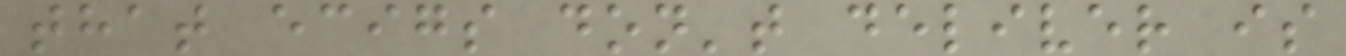that ecigs don't deliver is
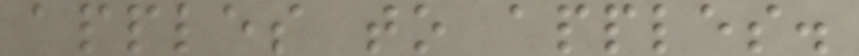apples to apples.
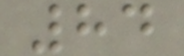84
